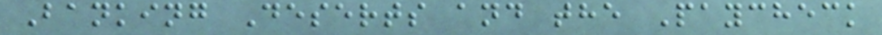Banking Deserts and the Paycheck
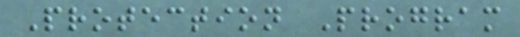Protection Program
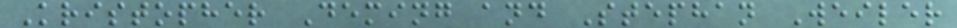Kristopher Deming and Stephan Weiler
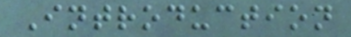Introduction
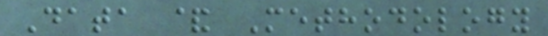Data & Methodology
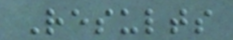Results
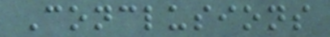Conclusions
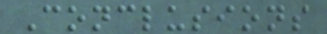Conclusions
